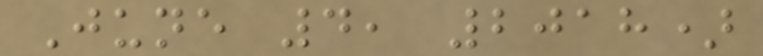June 4, 2018)
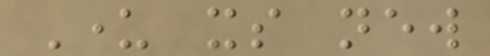Under its new
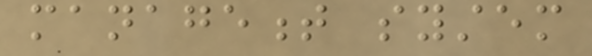management system
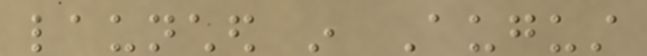launched in August
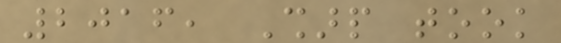2016, Sharp took
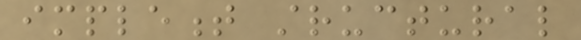implement structural
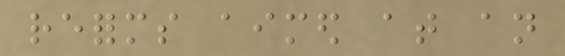reforms aimed at an
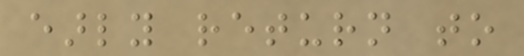early return to
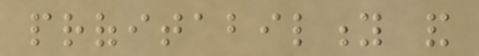profitability and
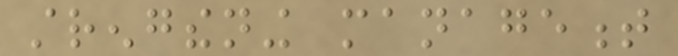strengthening management
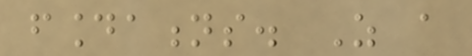foundations. As a
